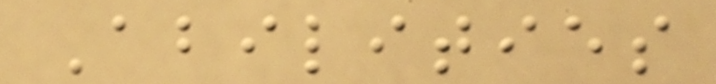Abilities
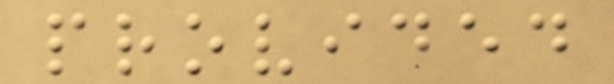provided
